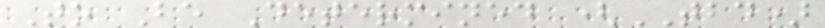To Be Determined (TBD)
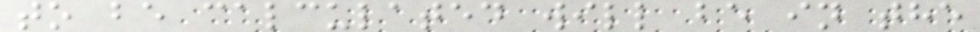to be calculated will be in the
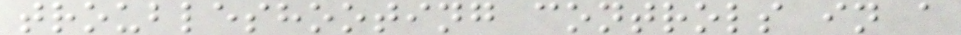troubleshooting controls in a
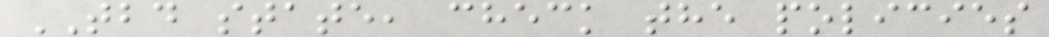TBD state, check the policies
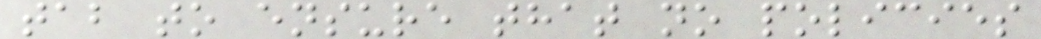tab to ensure that no policies
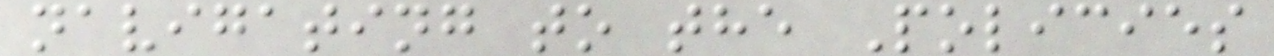navigating to the Policies
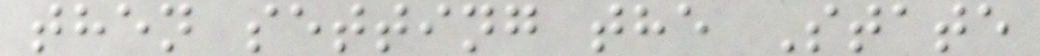then setting the State
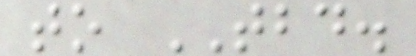to TBD.
